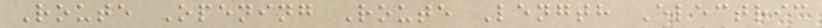Route Opening Route Length Electric
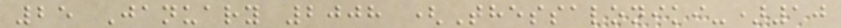25 January 2008 (Thessaloniki-)10
